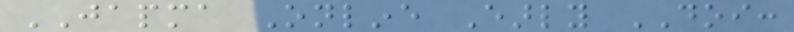JAPMA Online Early DOI:
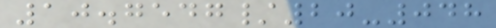10.7547/20-048
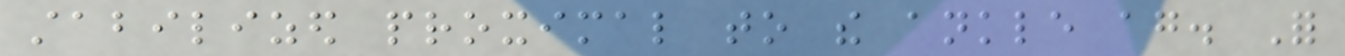stabilized proximal to the ankle again. For
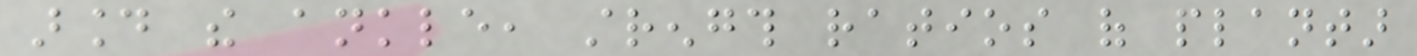around the ankle, strength ratios of plantar
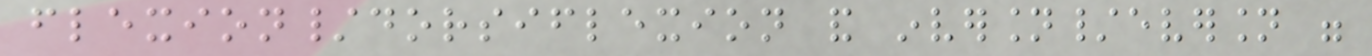flexion/dorsiflexion and inversion/eversion were
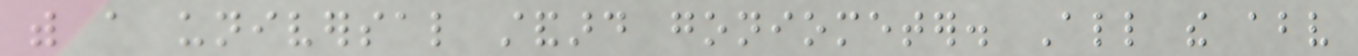with a universal standard goniometer. All the above
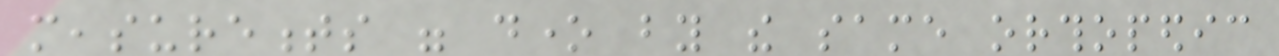measurements were done by the same orthopedic
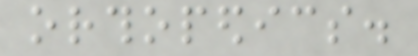orthopedics.
